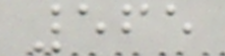565
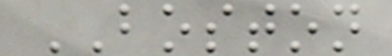BOSTON
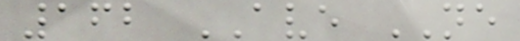162 AVE NE
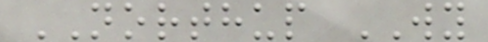NORTHUP WY
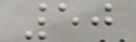50
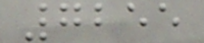7255
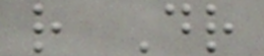r Dr
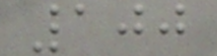100
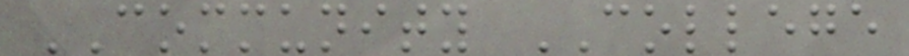COMMUNITY COLLEGE
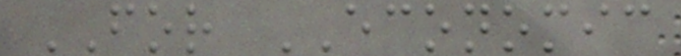FOR ECONOMIC
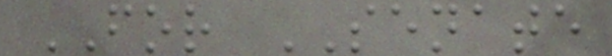FOR SENATE
